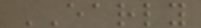EARLY
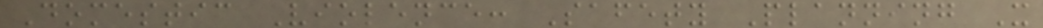Domestic Violence: Safety Planning X
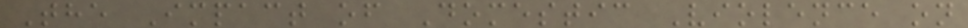The Impact of Domestic Violence on
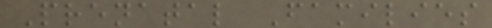Prenatal Families
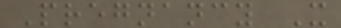Pregnancy X
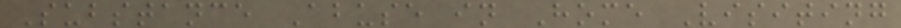Substance Abuse in Home Visiting
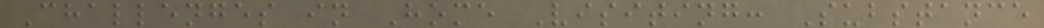Challenges in Home Visiting: Substance
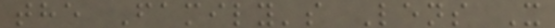the Family's Lens X
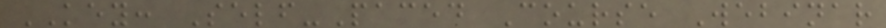KEY: Self-Paced Course Webinar
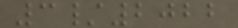3/2022
